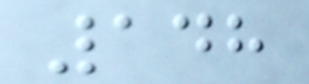148
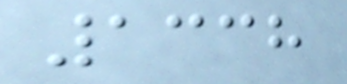1338
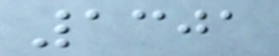1301
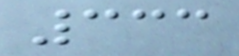333
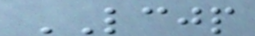LCJP
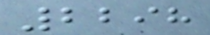2298
